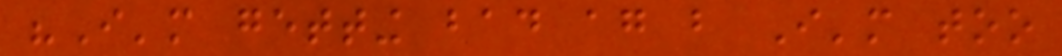"I'm getting bad again but I'm too
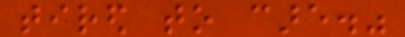tired to care."
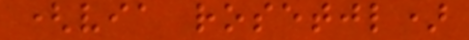(via rosetjl)
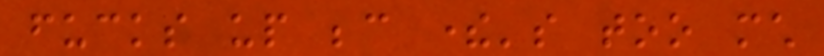fucks up because there's too much
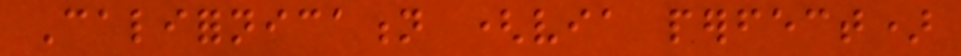Californication (via perfect)
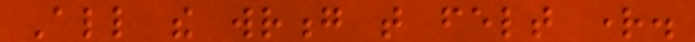All the wrong that felt right.
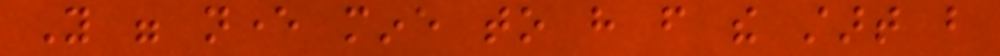You were never mine to have from the start but
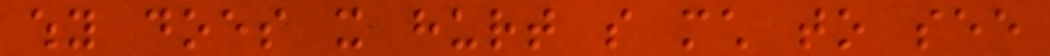why does it hurt so much to see
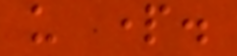us part.
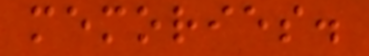memories.
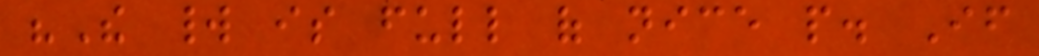"The world is full of nice people. If
